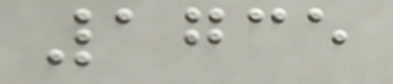1735
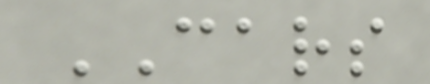CARS
